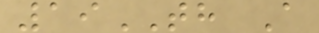19TH A
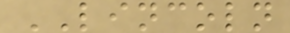LINCOLN
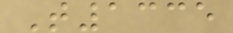T1335
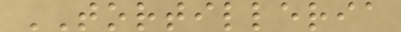TORTILLERIA
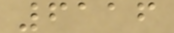6116
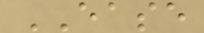EASE
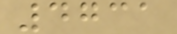4731
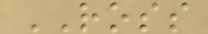ROSS
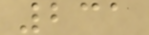231
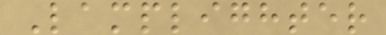Lamplighter
